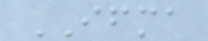IFMA
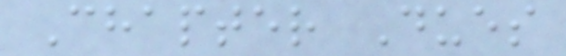Chapter Dues
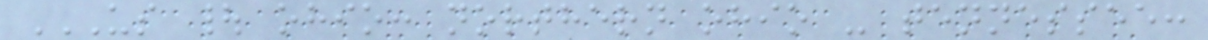US | OHIO: NORTHERN OHIO - TENNESSEE:
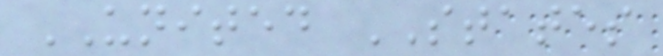UNITED STATES
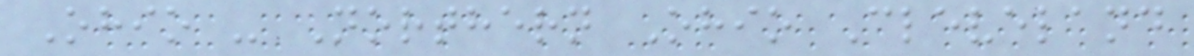Ohio - Northern Ohio Cleveland
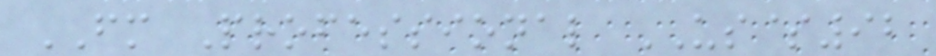FM Professional US$92
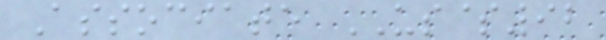Associate US$92
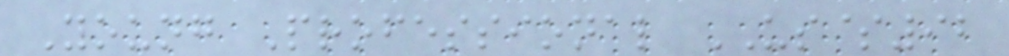Young Professional US$92
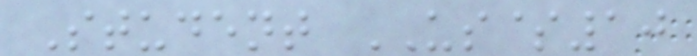Student US$10
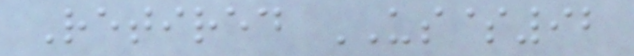Retired US$92
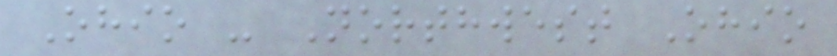Ohio - Northwest Ohio
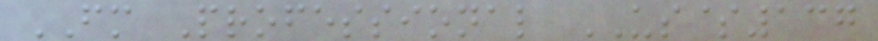FM Professional US$137
